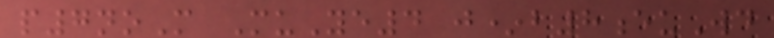p7noM MuYe4 j*b8euWd
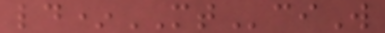ld*MTciW
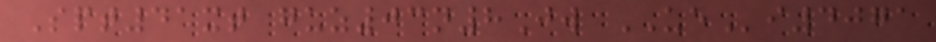Spt41xt guz03n8Jw UEi4071
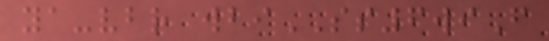ya-vbr wbiSS6wiF
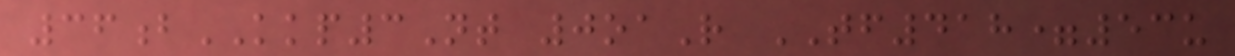36bKKP3Nt 0oaR TF418=53u
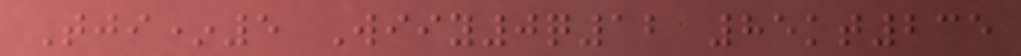Tji*5 Wiiy0q12 85kt235
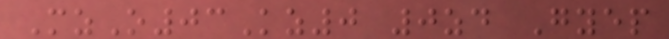MzO03Kz0 0zd Gyep
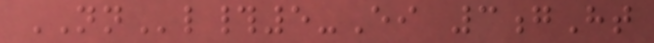NNl#5-Ei 3gHt
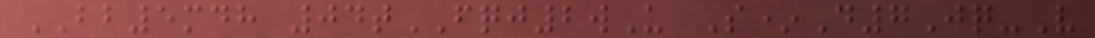BB5mdh 04tFQJ2wU S*D7Jq-V
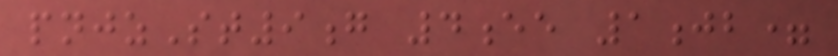pnjzSt9g 4ee 1jb=
